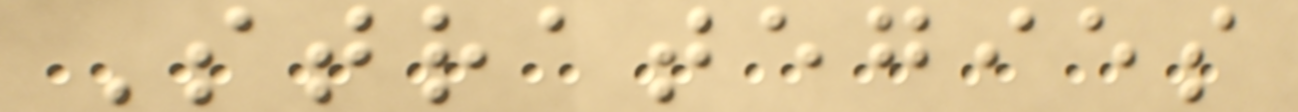Strategies
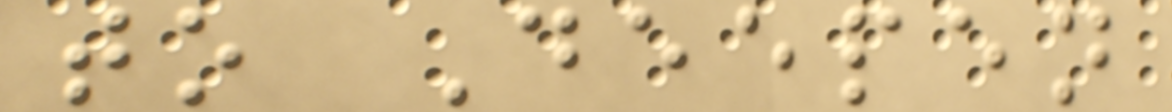to Deepen
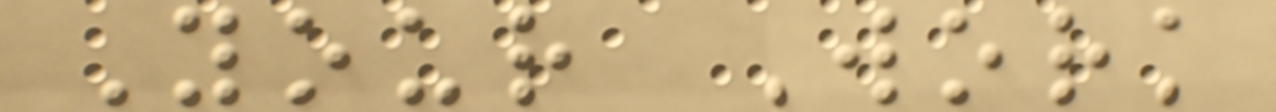Your Work
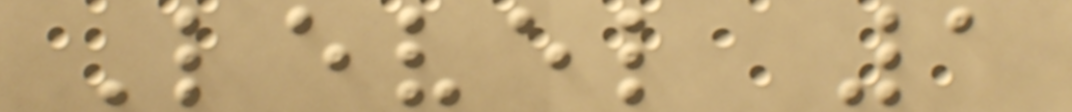Level 1
